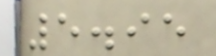5.95
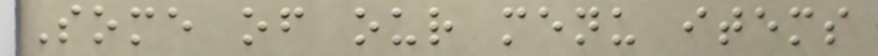Some of our menu items
